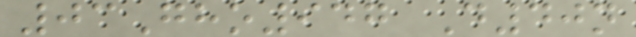03Gho947 D40n
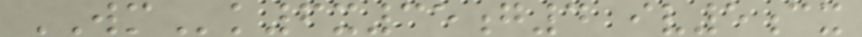WMk6x35g4 iv5cx
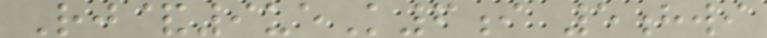Rj&9ueK6i 5hwi
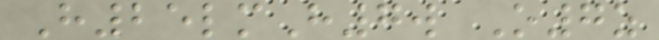H25lmH7w O7z
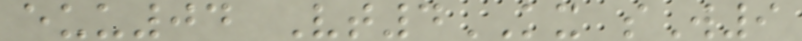euu04 Vt4KX sW9
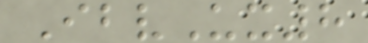IbvUx8
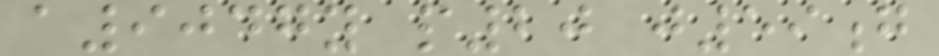a9047y p20 j59g
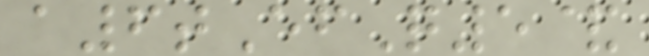a6tEfQ5&
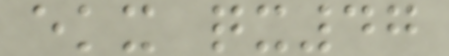ekx qx47
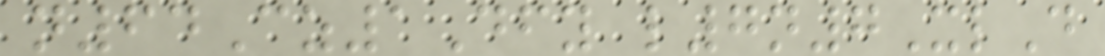n64Cz1Dfy l7n7XlD
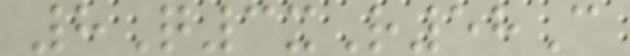8Q3xR58C
